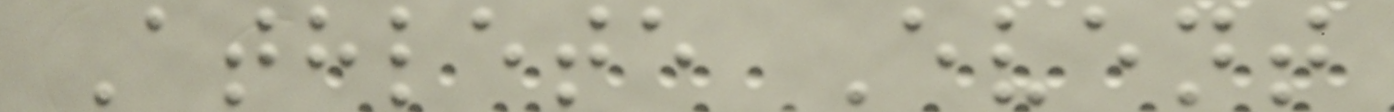Athlete Event
